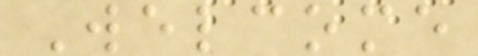Welcome
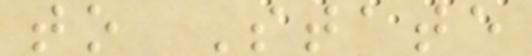to State
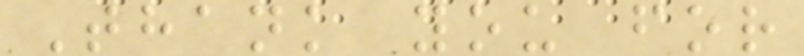Thank you for
